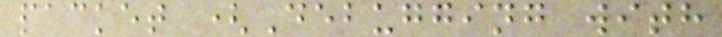packet (Debugging with
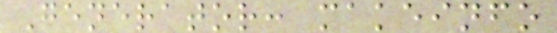Generator: makeinfo
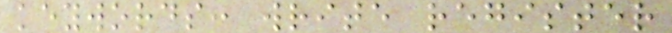keywords: write register
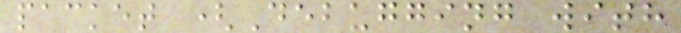packet (Debugging with
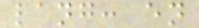lang: en
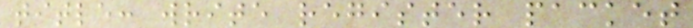title: write register packet
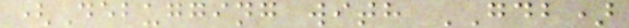(Debugging with GDB)
